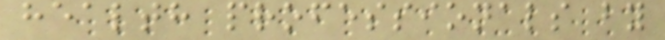health professionals by
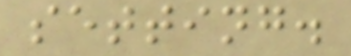setting.
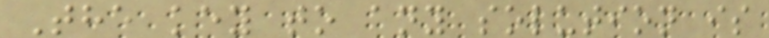The key to any solution is
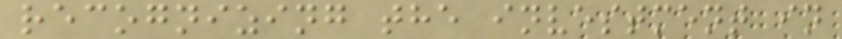recognizing the investment in
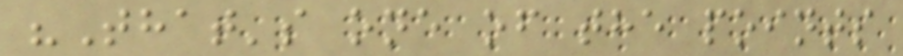"That's one of the points
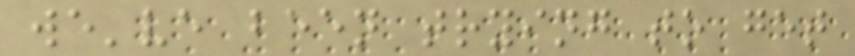we've been trying to get
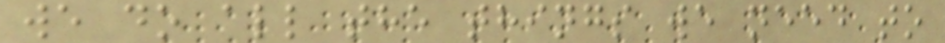we do all the things we need to
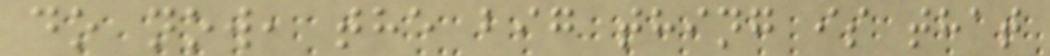do now, the big thing is that
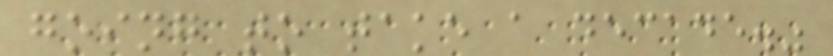going to take a decade."
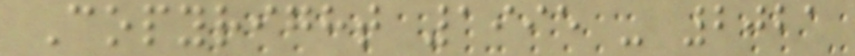Copyright 1995 - 2021
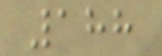188
